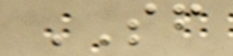SF
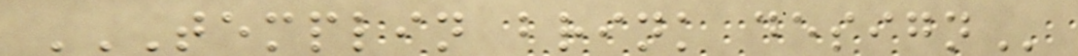TEMPLIN BRINK DESIGN
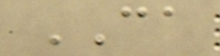CA
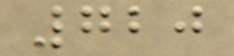720
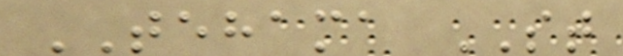TEHAMA ST
